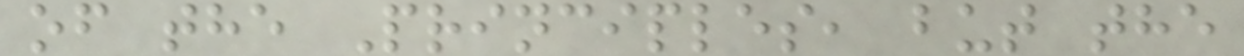of the Principles, but the
